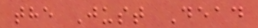the Just Dead
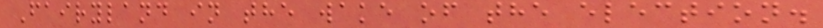Fairyland in the wake of the election.
